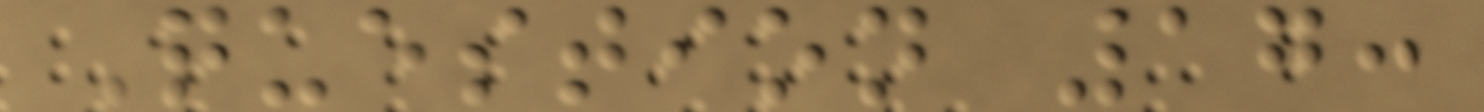Question 17:
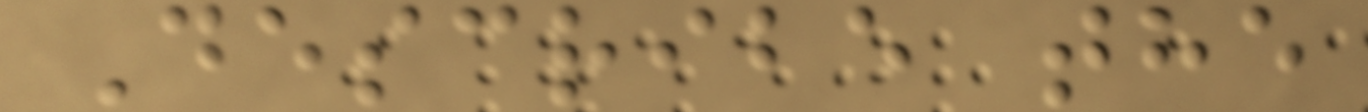Describe the
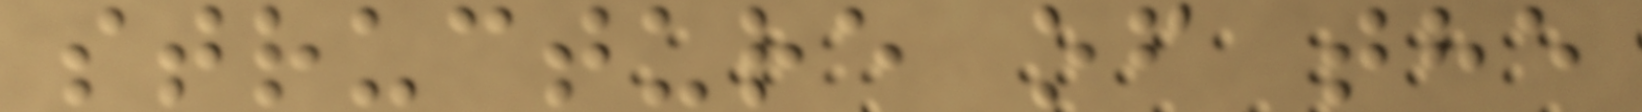structure of the
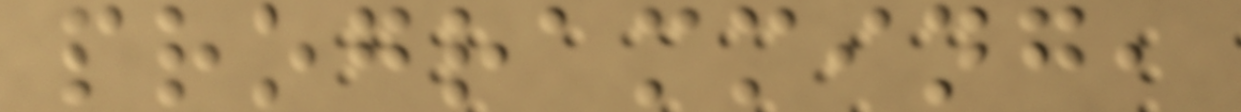programming,
